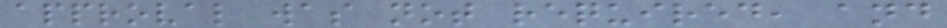approval was not required, and
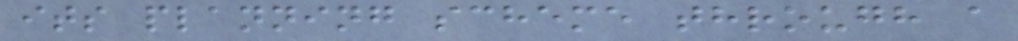its planning scheme through a
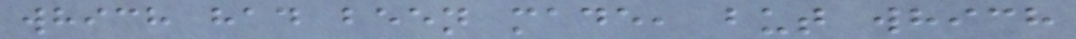which had been made, but which
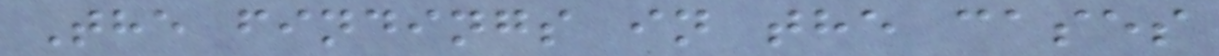The findings in the cases
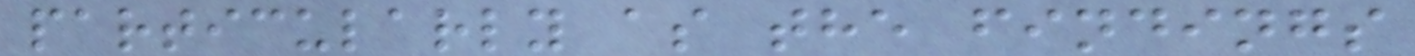particularly as the findings
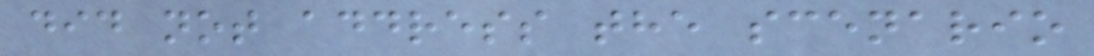did not address the scenario
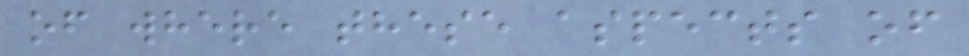of where these aspects of
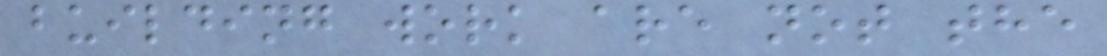building work are not the
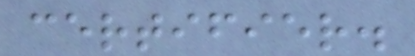certifier.
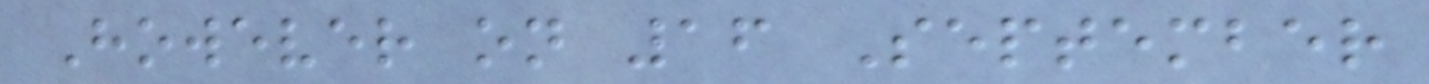However on 16 September
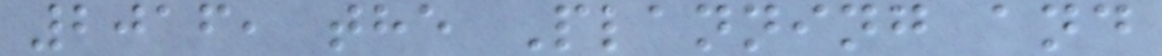2016, the Planning and
